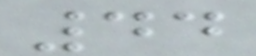44
